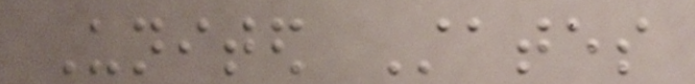United States
